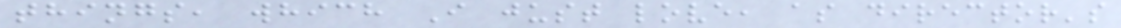things, which I just love, as director's
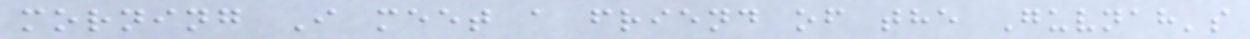morning I meet a friend of the Guvnah's
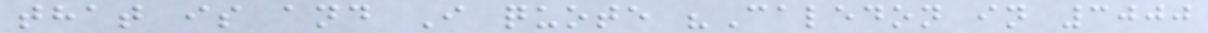that is and I quote "Caledon in 3000
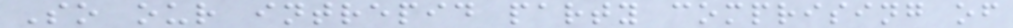So our intrepid party comprising of
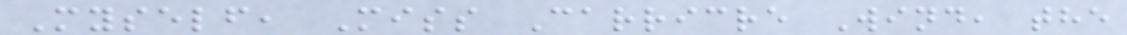Myself, Miss Carricre Wind, the
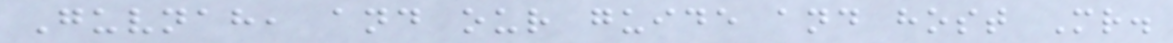Guvnah, and our guide and host Mr.
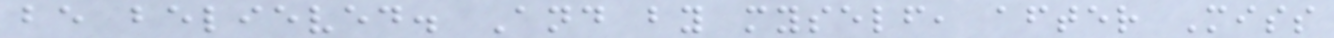be believed. And by myself, after Miss
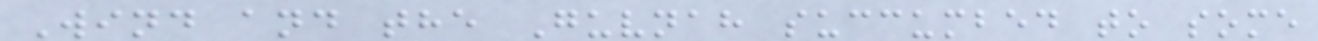Wind and the Guvnah succumbed to some
